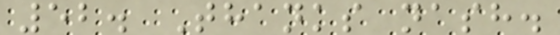52. Thanks nash.
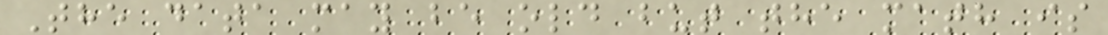The data may be old but the math is
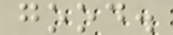good.
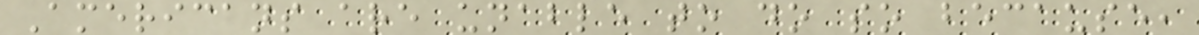Americans are unable to do so because,
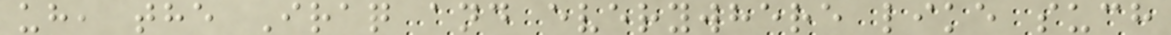uh, the Iraq and everywhere like such
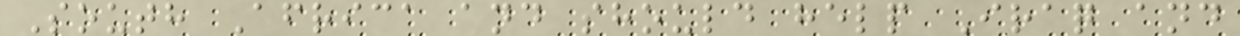South Africa and should help Iraq and
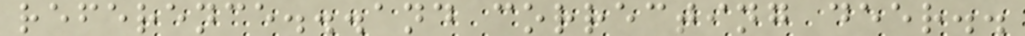reference...and correcting deer..
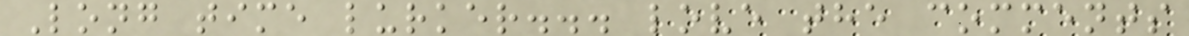Long time lurker... love the comments
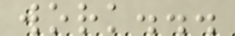work...
